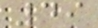49
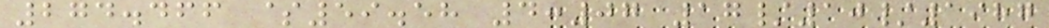274.466 $59.58 4:07 17/10/1987
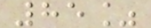85%
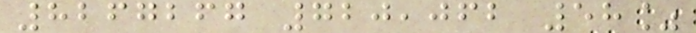8267267 720,062 58%
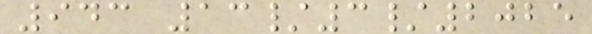943 13/3/2025
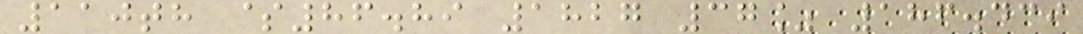110th $86.89 1827 37% 186.439
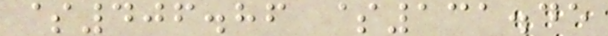$406.86 $131.45
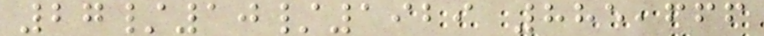27/10/1929 885,666
